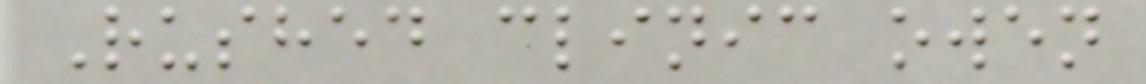Rushed clinic owen
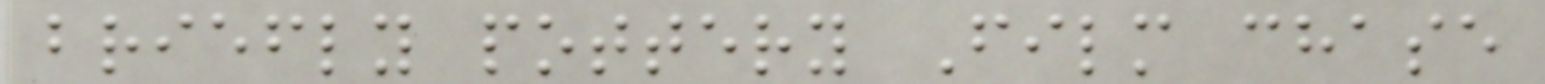briefly pottery Film chase
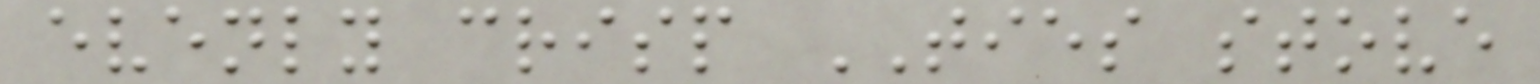evenly crisp TIES stove
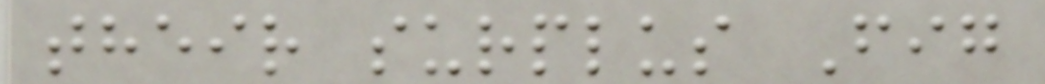their surplus Fig
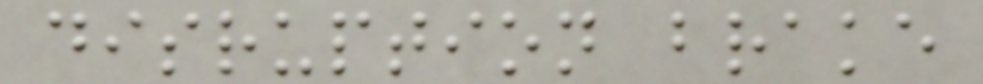disruption brake
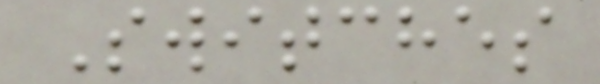Switches
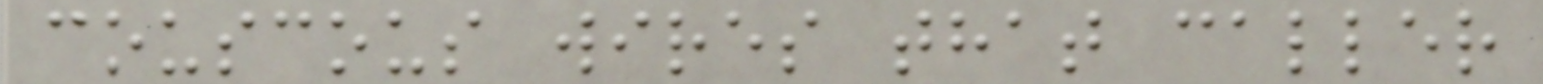couscous wires that caller
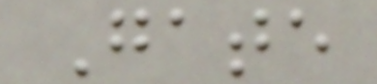Gate
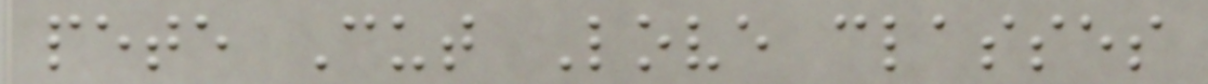pete Cut Love classes
